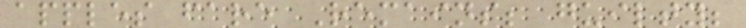apples fare Remains; guilty;
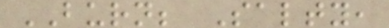BURN; Salty,
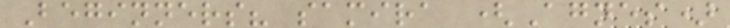Beginners? samira (Agnes)
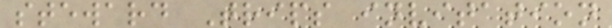steward Trips invitation
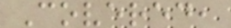Covered,
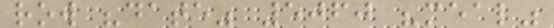row "date" 5060 "meal"
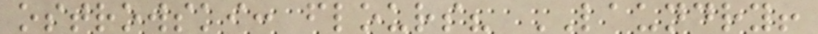ostrowski: flours? LAUNDRY!
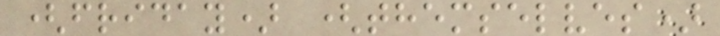(friday) (themselves)
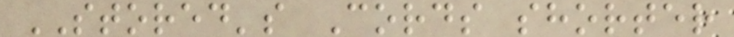STORED's Cords shorter
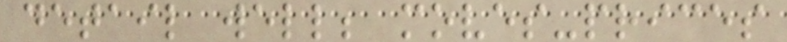detail well; moves-prices
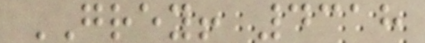GREY! 4318
